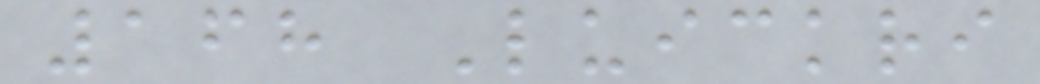168 Luickri
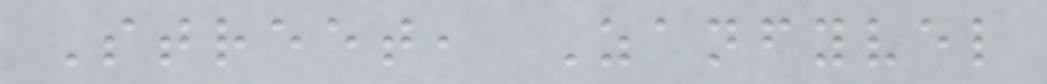Street, Zanfyvel
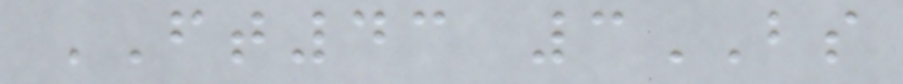FT43 3BS
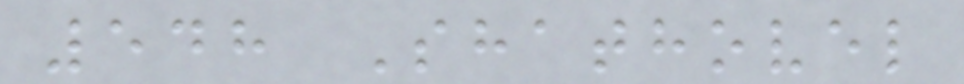548 Shathovel
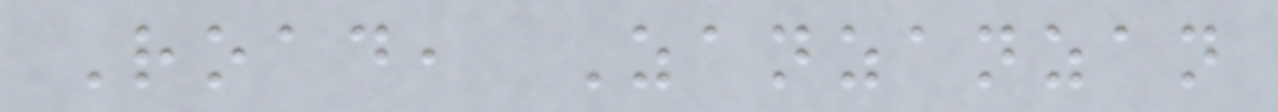Road, Zanzanzan
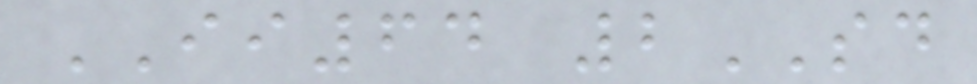II64 2SD
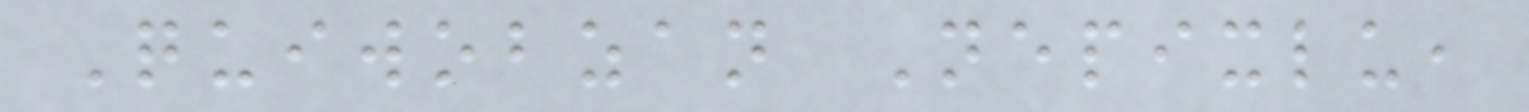Quiwobzan Nepixlu,
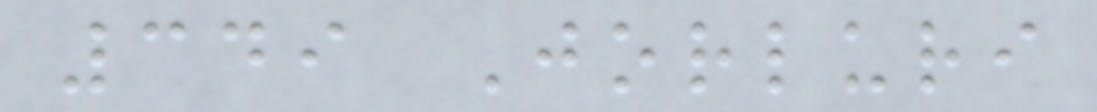349 Jorluri
